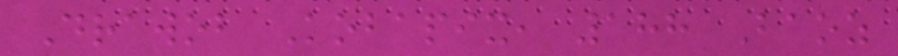Drawob Kobapix, 188 Baoz
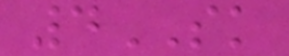4SK
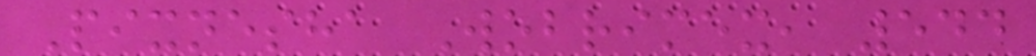Pixnesha Wobrimex, 544
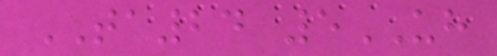TA24 5UH
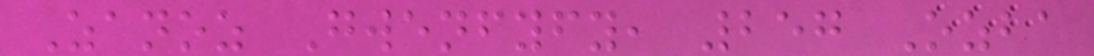Zanoz Gwenfyfy, 257 Ozba
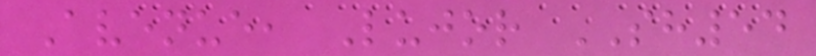Avenue, Lujor SH54
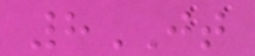8JT
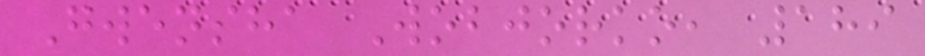Gwensha Wobjorko, 189
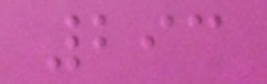293
